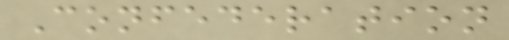Confederation
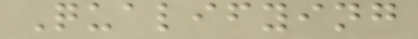Qualifying
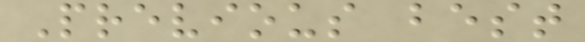Previous best
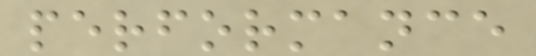performance
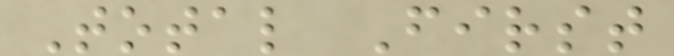Total First
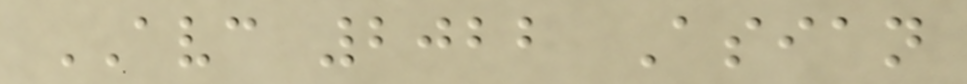AVC 2022 Asian
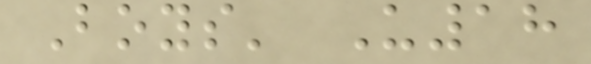Boys' U18
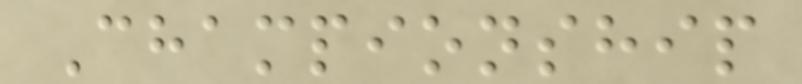Championship
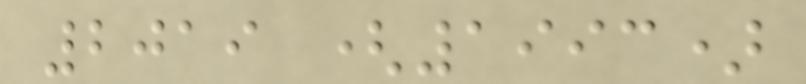2019 (1993)
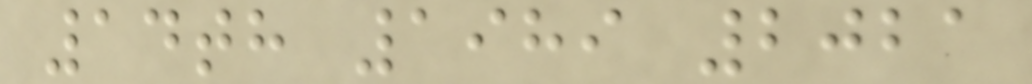14th 1989 2021
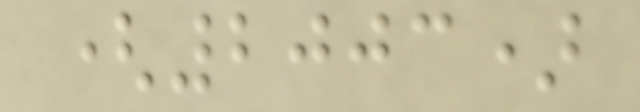(2003)
